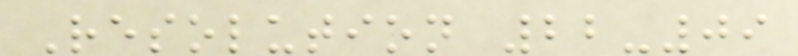Resolution 22-09
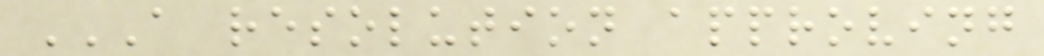A RESOLUTION APPROVING
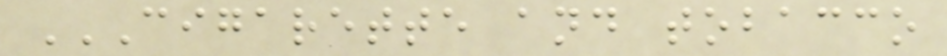CIGARETTE AND TOBACCO
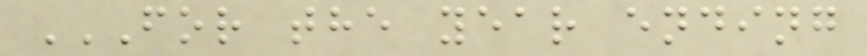FOR THE YEAR ENDING
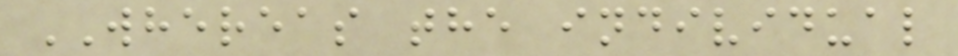WHEREAS the individual
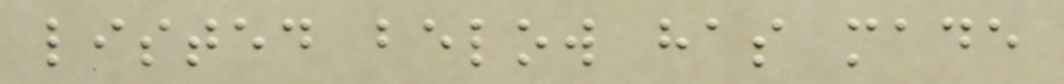listed below has made
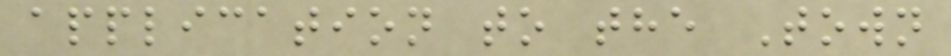application to the Town
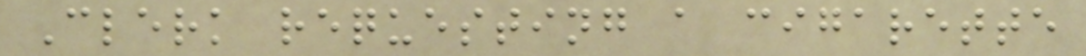Clerk requesting a cigarette
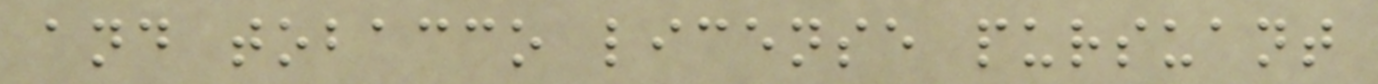and tobacco license pursuant
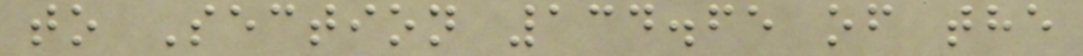to Section 134.65 of the
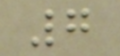7
